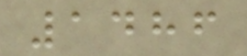1486
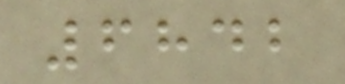6842
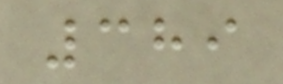389
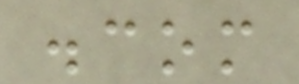.com
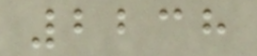2238
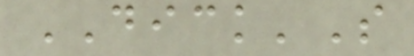DICK'S
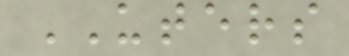UTERS
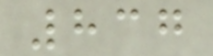837
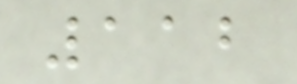112
